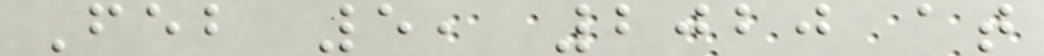Feb 5, 2020 at
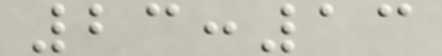23:13
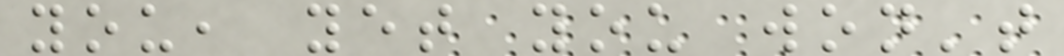you, yet you won't
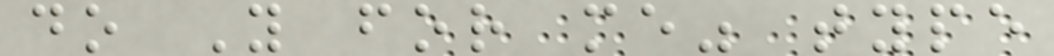do Y for me" type
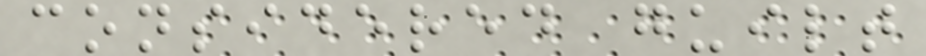considered guilt
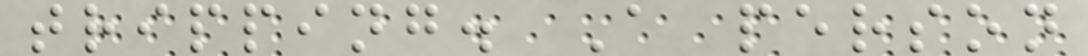tripping. A person
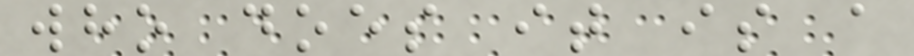who does it is a
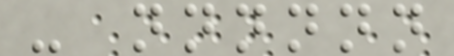- nnnnnn
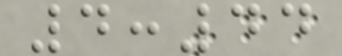4:44
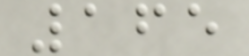165
